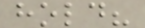hold?
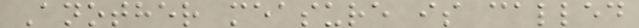Another measure is called
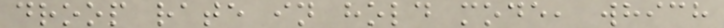droop rate in hold mode, which
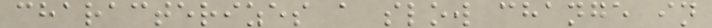characterizes a slow change in
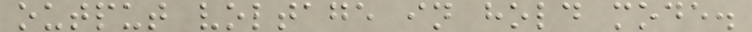output voltage in hold mode.
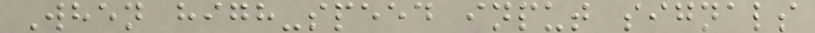When high-speed input signals
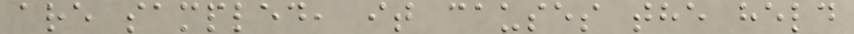are sampled, it causes the held
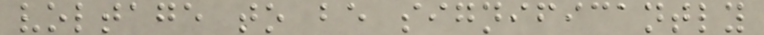voltage to be significantly
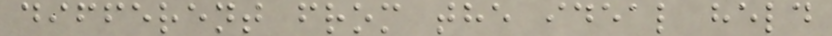different from the ideal held
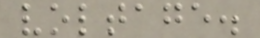voltage.
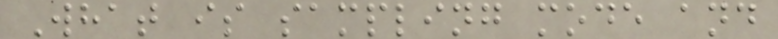What is sampling mode and
